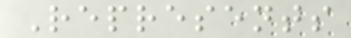Represents
